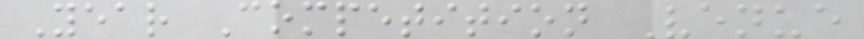Year Competition Venue
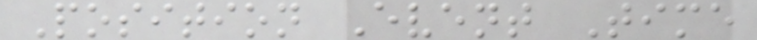Position Event Time
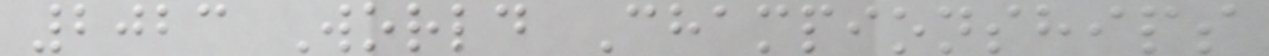2023 World Championships
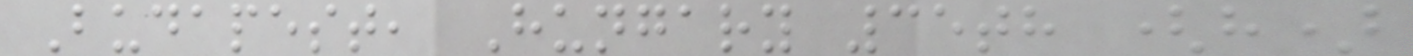Budapest, Hungary 35th (h)
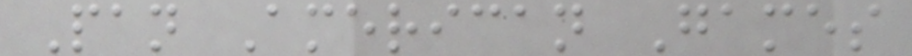Pan American Games
